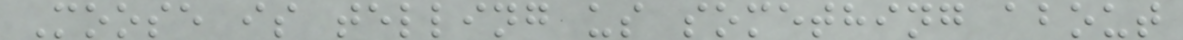Moose is telling us something about
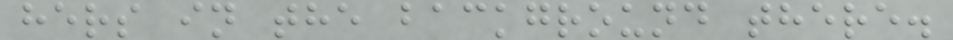hers in the background there.
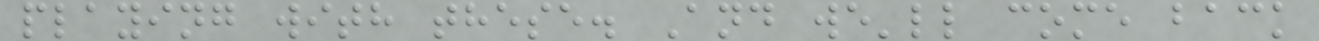playing with these. And we'll come back
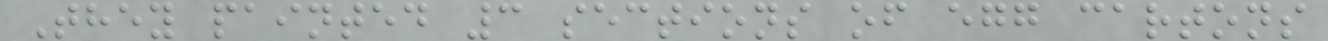They painted 3 sections of egg cartons
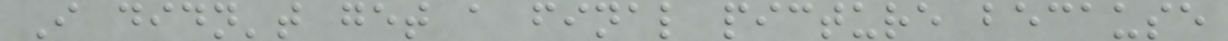I didn't get a final picture because
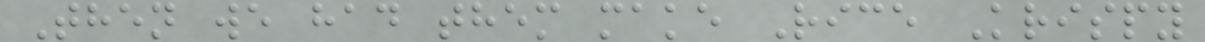Then we had them make Rice Krispy
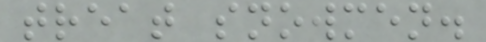treat snowmen.
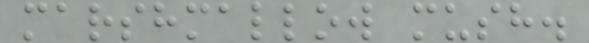marshmallow mush.
